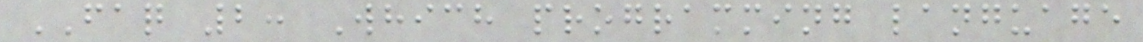FAQ 2: Which programming language
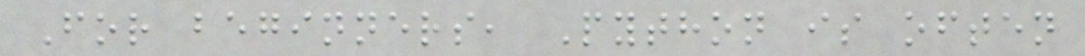For beginners, Python is often
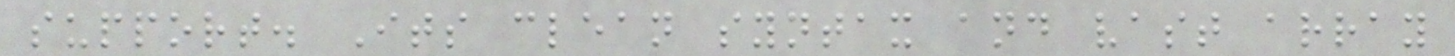support. Its clean syntax and vast array
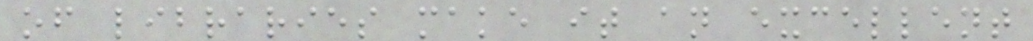of libraries make it an excellent
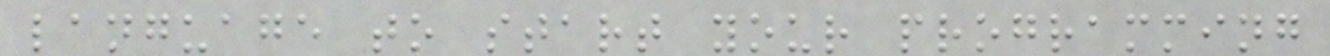language to start your programming
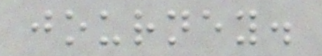journey.
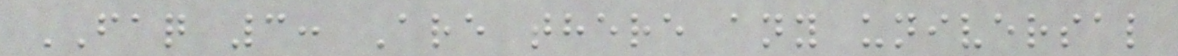FAQ 3: Are there any universal
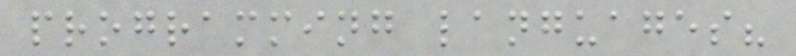programming languages?
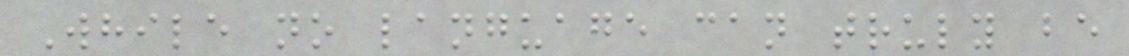While no language can truly be
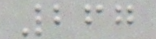267
